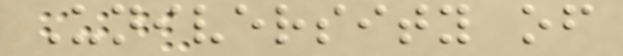University of
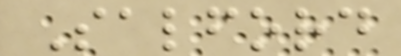Salford
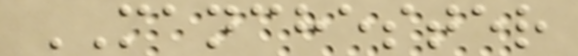MANCHESTER
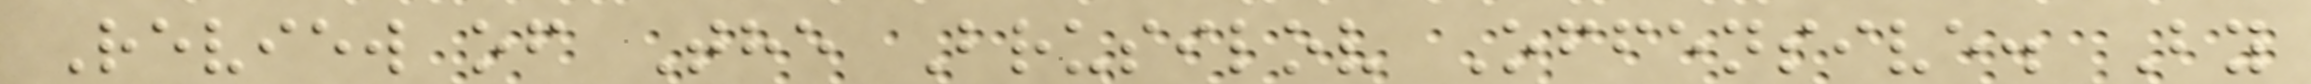Review of The Brusilov Offensive. By
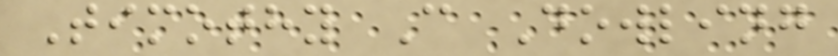Timothy C Dowling
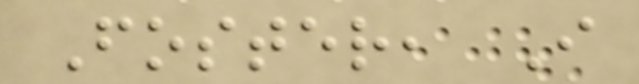Foster, I
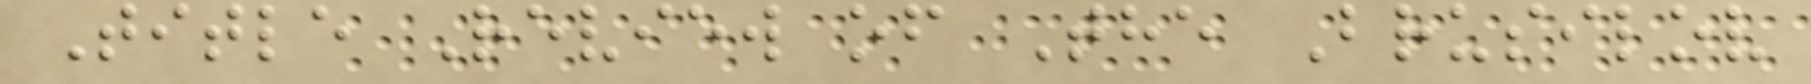Title Review of The Brusilov
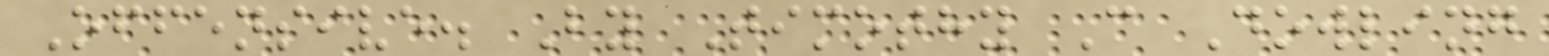Offensive. By Timothy C Dowling
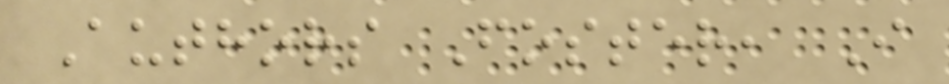Authors Foster, I
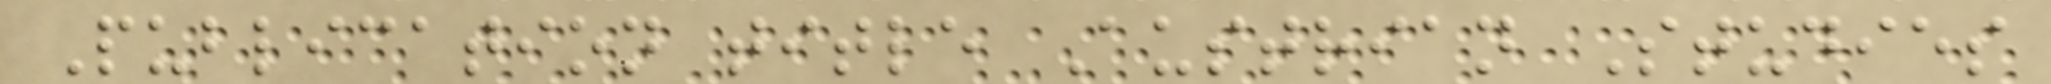Publication title Austrian Studies
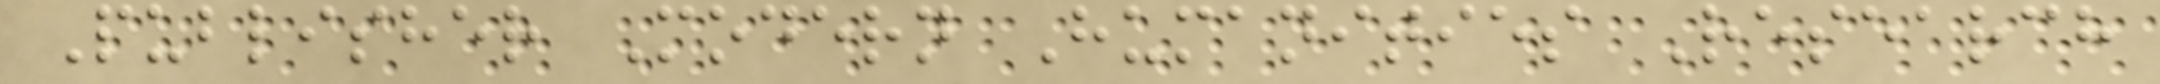Publisher Modern Humanities Research
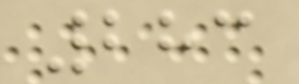283
